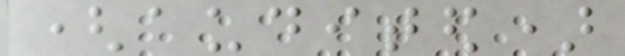(audited)
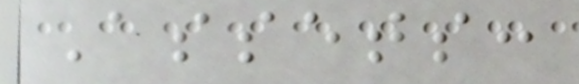Assets:
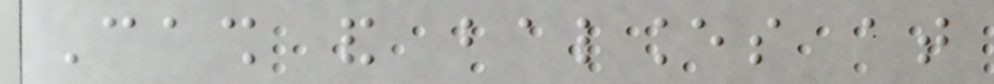Cash and balances at
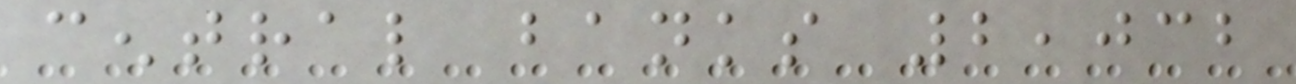central banks 2,032
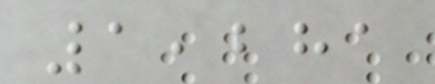1,281
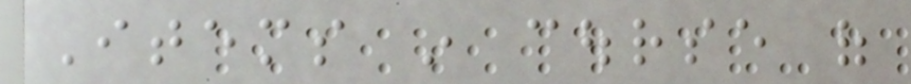Items in course of
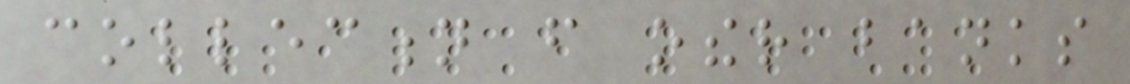collection from other banks
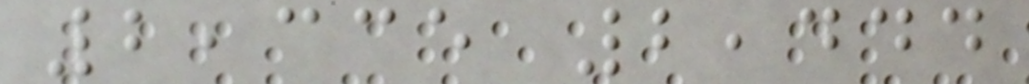2,335 2,444
